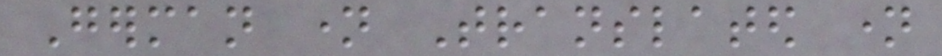German name Translated name
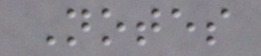Notes
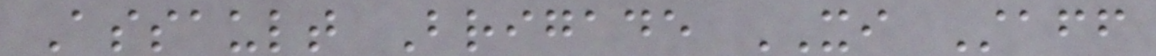Assault Brigade XI Staff
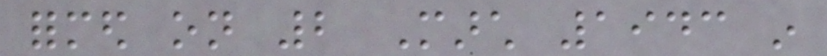formed on 2 March 1943 in
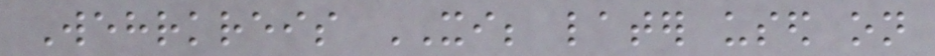Wehrkreis XI; later used on
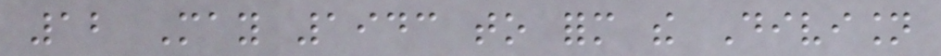12 May 1943 to form the Division
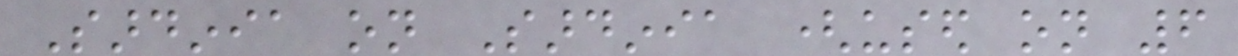Sardinia on Sardinia (used on 6
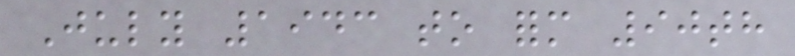July 1943 to form 90th
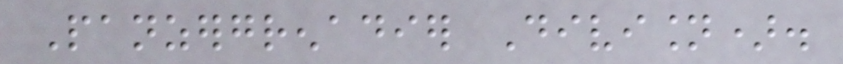Panzergrenadier Division).
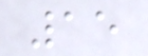15
